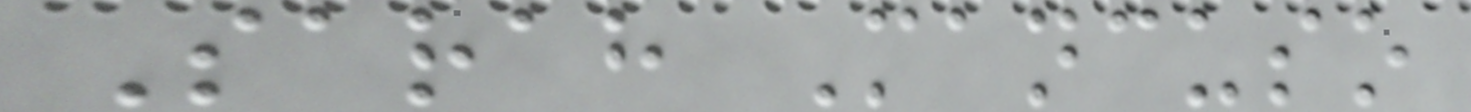Sarah Mancuso
